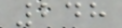248
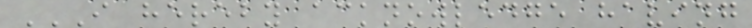I HEREBY ACKNOWLEDGE HAVING
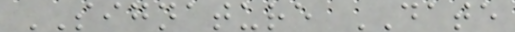SIGNATURE DATE
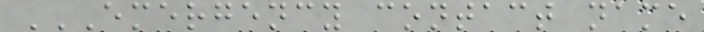EMERGENCY CONTACT NAME
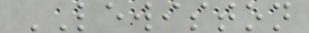LEWISTON
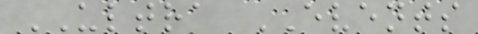ULTRA EVENTS
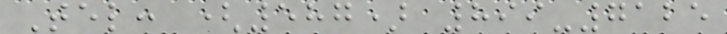Tel: (587) 899-7125
